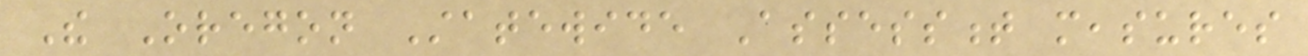The Oregon Statewide Assessment measures
